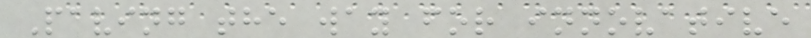Paving the way for innovative
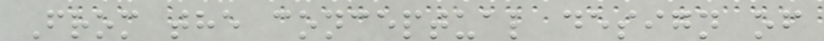From the conceptual design of
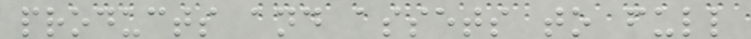products and assets to full
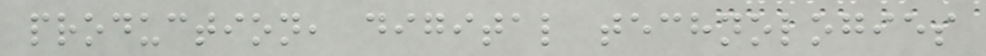production, digital technologies
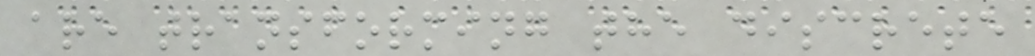are transforming the discrete
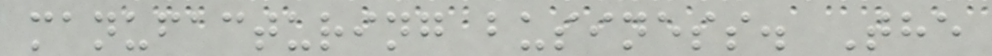manufacturing business. The
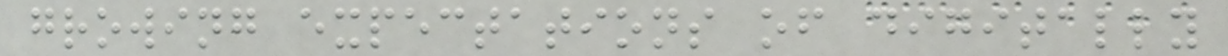growing expectations of digitally
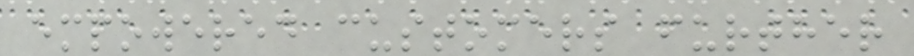empowered customers further
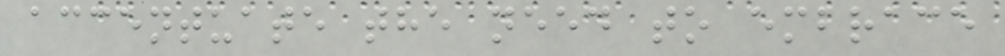accentuate the need to embrace
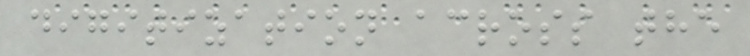digitization across the
